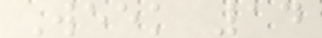Week 14
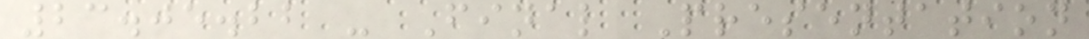23.05.22 - Final Presentation
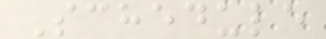Schedule
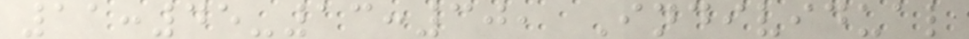11:45-13:30, Individual
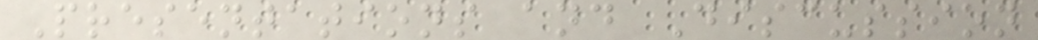Presentations and Discussion
